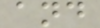and
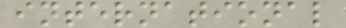international
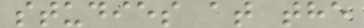studies at the
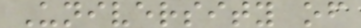University of
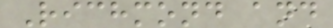Richmond and
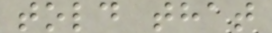told that
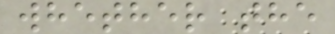whether the
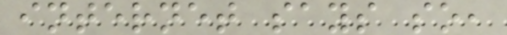internet says so,
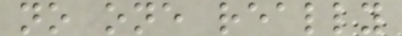no one really
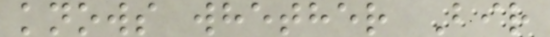knows whether Bir
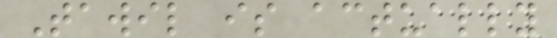Tawil is actually
